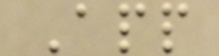App
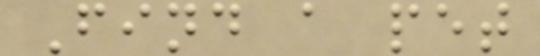Find a pet
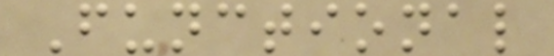Functional
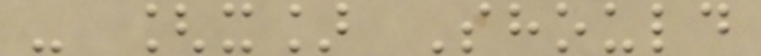- [x] Should
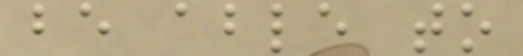be able to
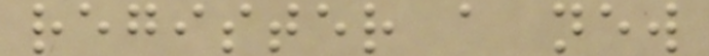register a new
